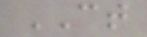CT
